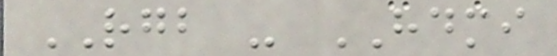RGB - HDMI
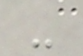-
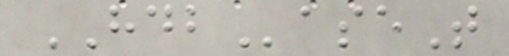HDBaseT
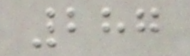287
